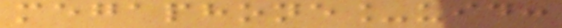megaphone_uid:
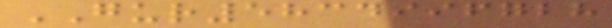GUR5834996728
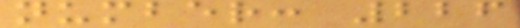number: 226
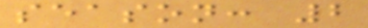season: 2
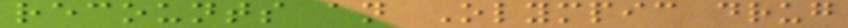recounts an Olympic drug
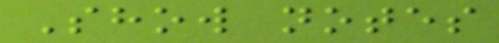Show notes
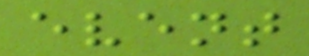event
